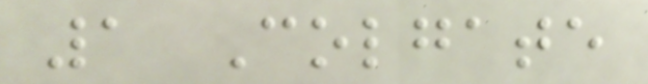1 Colgate
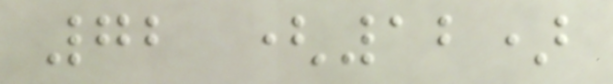72 (12)
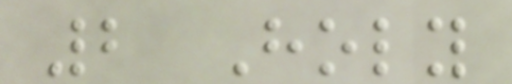2 Holy
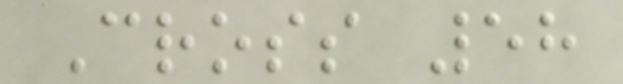Cross 58
